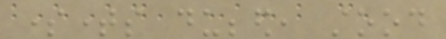sometimes dubbed, stood
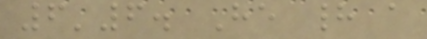6'6. He had a
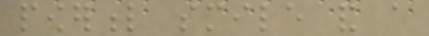powerful smile and a
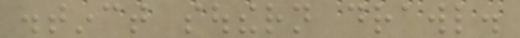distinct southern drawl.
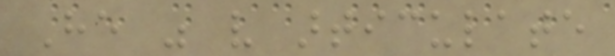He was very articulate
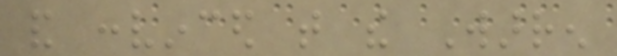and convinced that the Warren
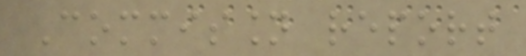Commission report
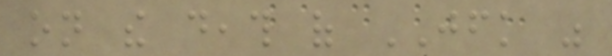on the death of JFK was
